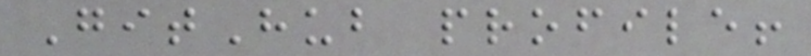GitHub profile!
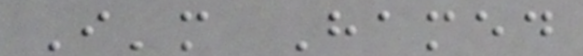I'm Hamed
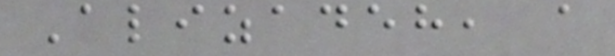Alizadeh, a
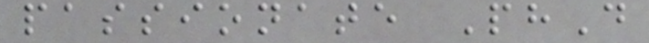passionate PhD
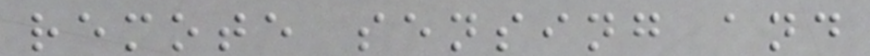remote sensing and
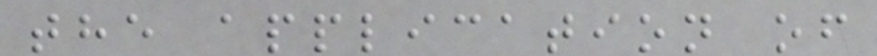the application of
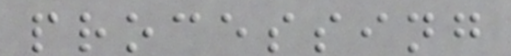processing
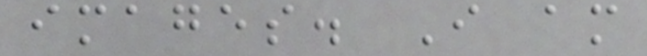images. I am
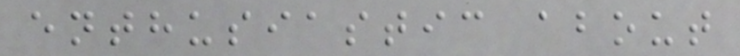enthusiastic about
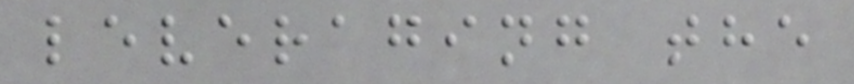leveraging the
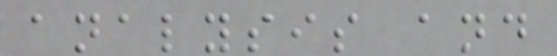analysis and
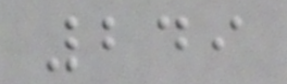249
